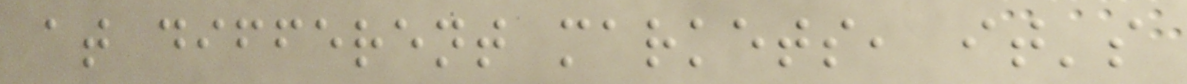at different markets, it's
